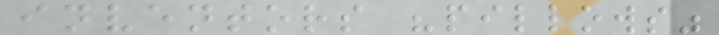inventors "pillows"
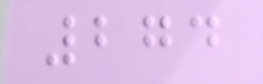274
